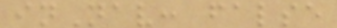inNav: false
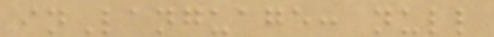inLanguage: null
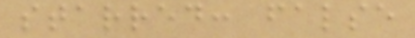starred: false
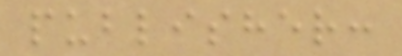publisher:
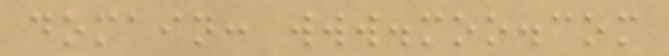domain: www.moo.com
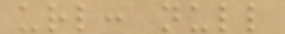url: null
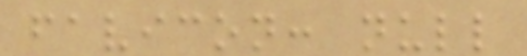favicon: null
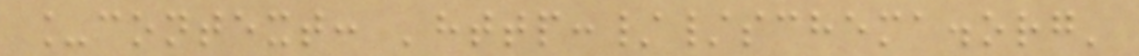_context: 'http://schema.org'
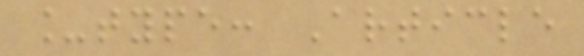_type: Article
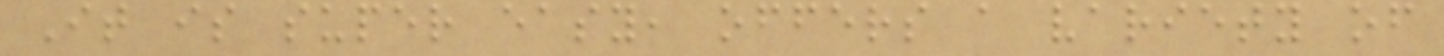It is super easy, offers a variety of
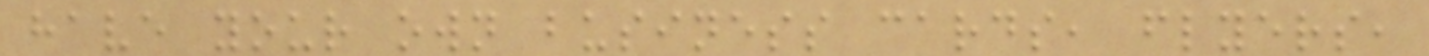have your own business cards, flyers,
